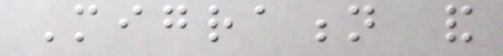Migration and
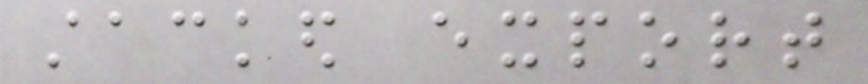stacked export
